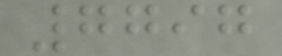7797
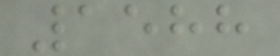1588
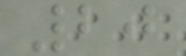20
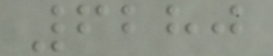6280
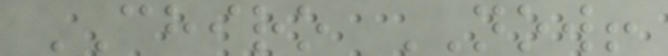CHIRO NOW!
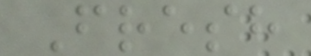Fresh
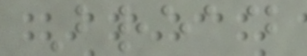Bread
